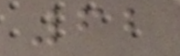62
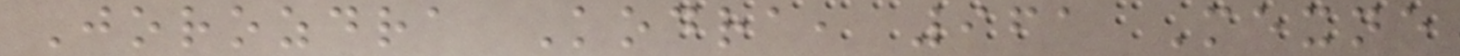Jorozdra Kodra, 961 Mexne
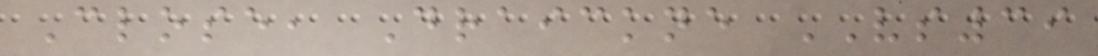Close, Draickne VS39
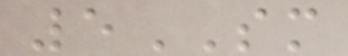5SM
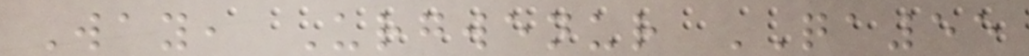Way, Urgwenur QA55
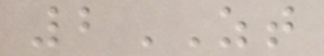2ZT
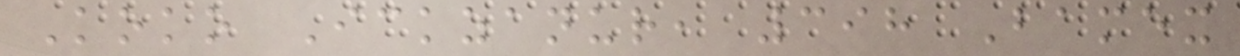Koko Ickzanur, 398 Bamex
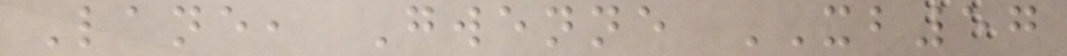Lane, Gwenne XB57
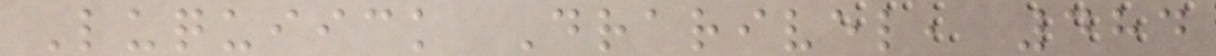Luquiick Drarivel, 484
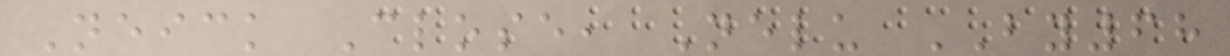Neick Close, Nelu BY68
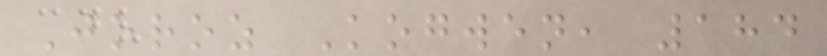Joroz Kogwen, 184
